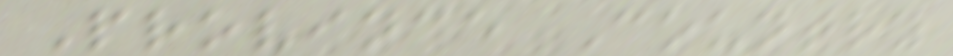Province Country
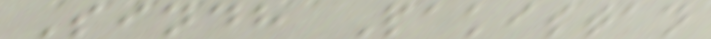Sindh Pakistan
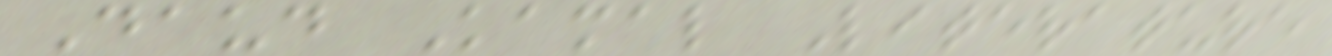Daud Kamal Literature
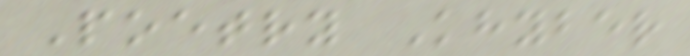Poetry Khyber
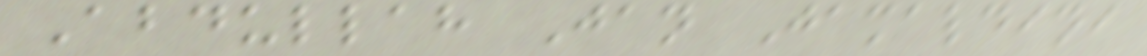Abdullah Jan Jamaldini
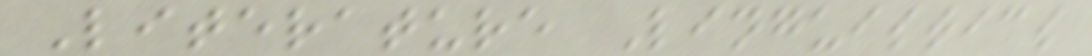Literature Linguistics
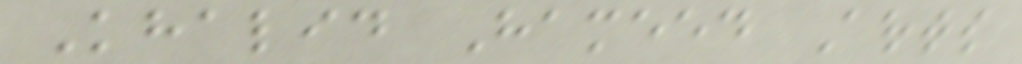Khalid Hameed Arts
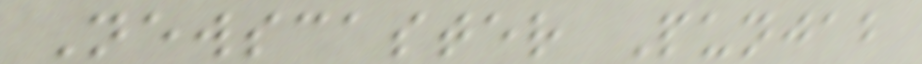Newscaster Punjab
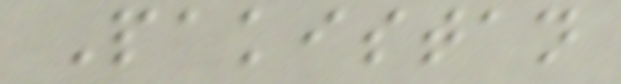Pakistan
